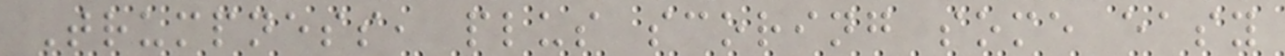Trumpness, plus scoring some easy
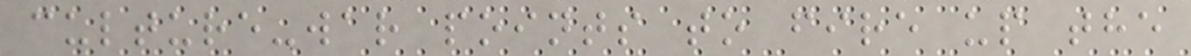culture-war points to fire up the
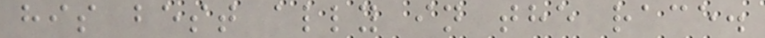his best ally in the race.
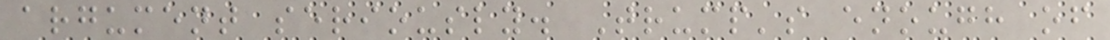argument seriously. Trump's enough of
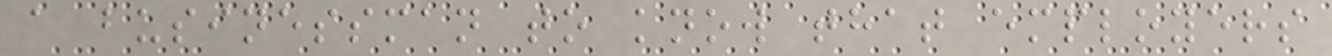a businessman to know that employers
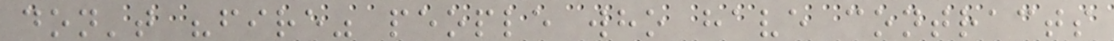don't "fire" people who have contracts
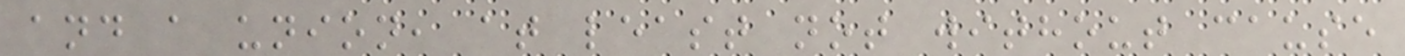and a union, at least not without cause
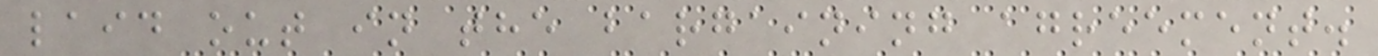laid out in the bargaining agreement.
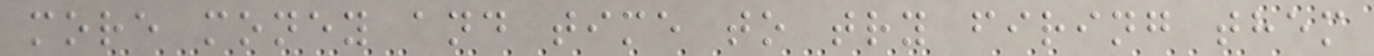more money and time to try firing them
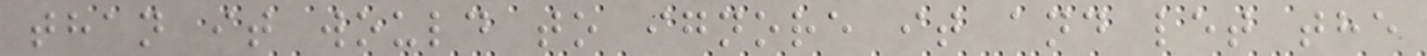than it would to ignore it and let the
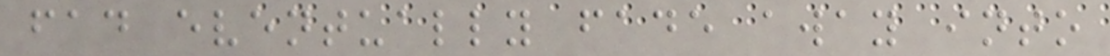fad eventually fade away into
